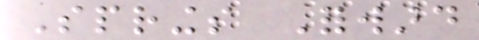Springs Forward
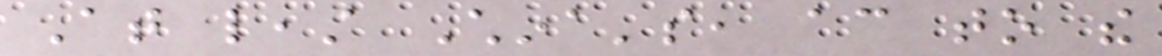At least China's, according to the
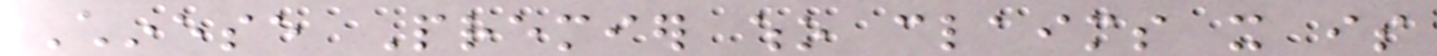Chinese Premier who claims it is
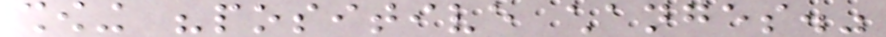showing "positive changes."
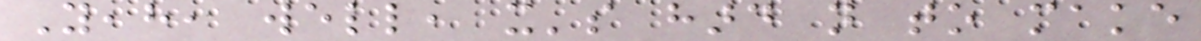Yeah, well, it's hard not to make
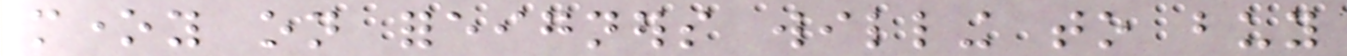money on foreigners willing to buy
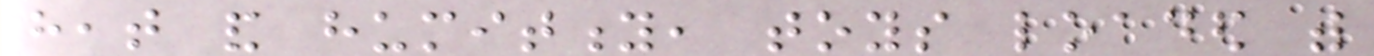heat and humitity, toys loaded with
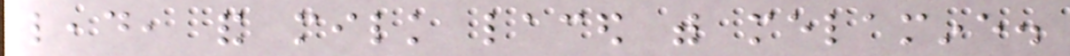lead, and milk laced with melamine.
